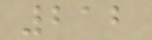212
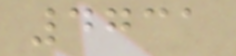4731
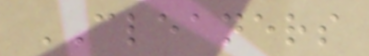CLEANERS
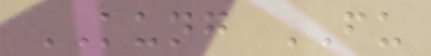KUNG FU
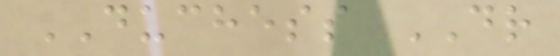DUCHESS DR
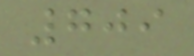709
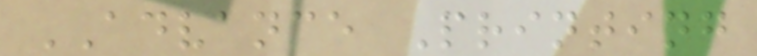ADVANCE Printing
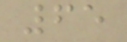65
